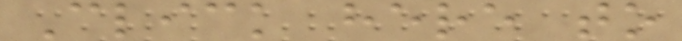Click here to
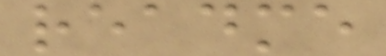readme
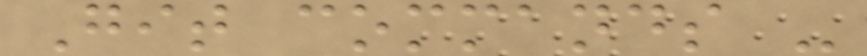Git commands -
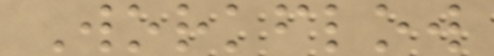Workflow
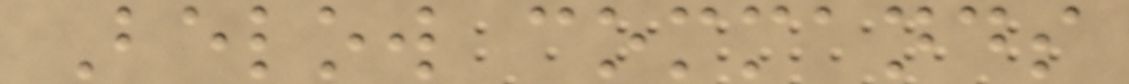Below commands
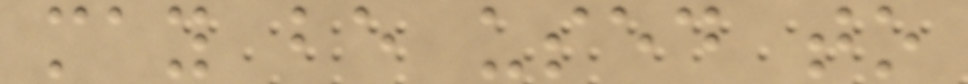may be used to
